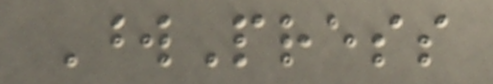WordPress
